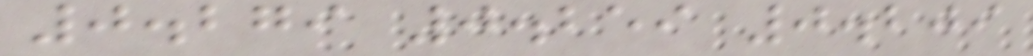0.279 0.259 0.209
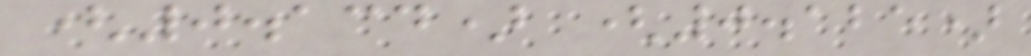(0.134) (0.125)
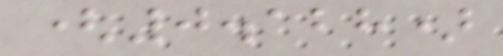(0.128)
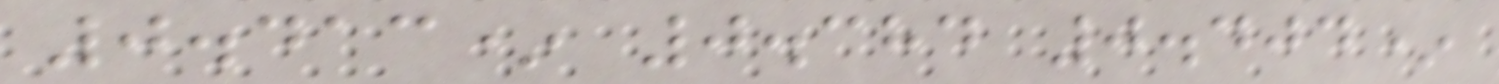0.413* 0.384 0.404*
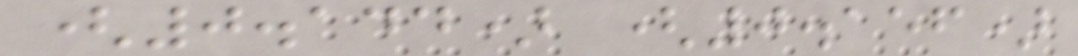(0.144) (0.156)
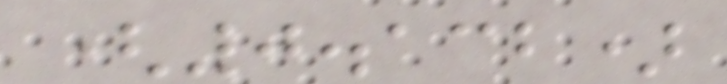(0.132)
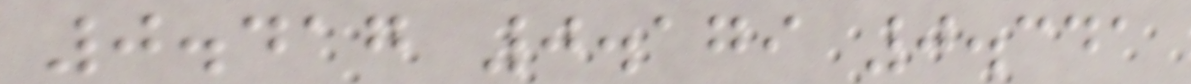0.417 0.179 0.341
